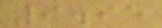9.95
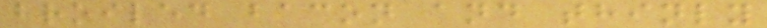broiled bacon and thinly
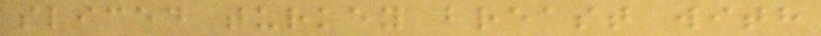sliced turkey breast with
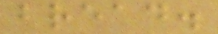bread.
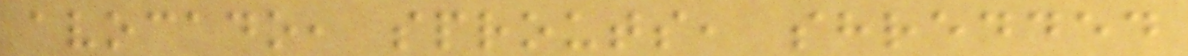avocado, sprouts, shredded
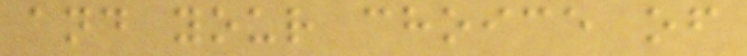and your choice of
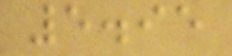5.95
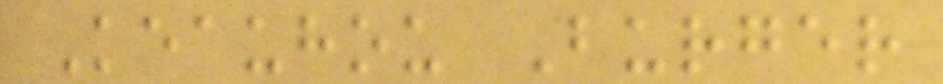Keauhou Burger
